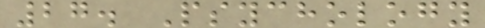27. Psychology
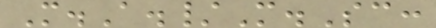M.A./M.Sc:
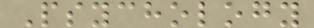Psychology
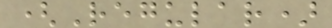(Regular)
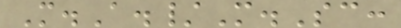M.A./M.Sc:
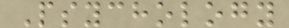Psychology
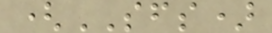(SFS)
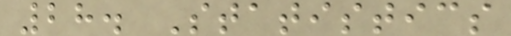28. Statistics
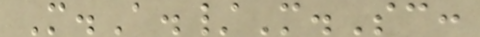M.A./M.Sc:
